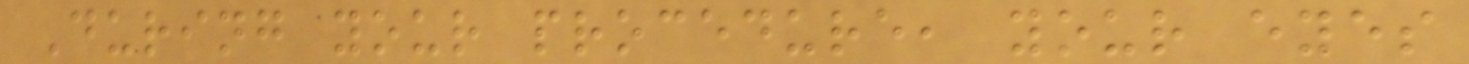During your procedure, your eyes
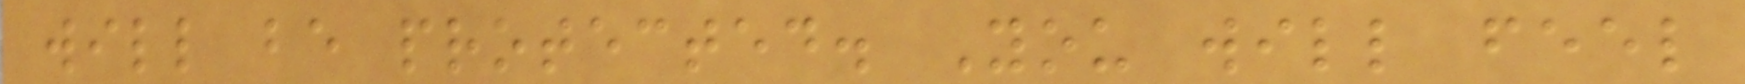will be protected. You will feel
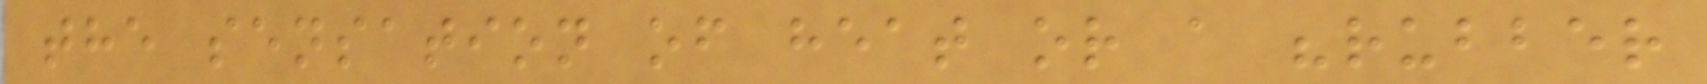the sensation of heat or a "rubber
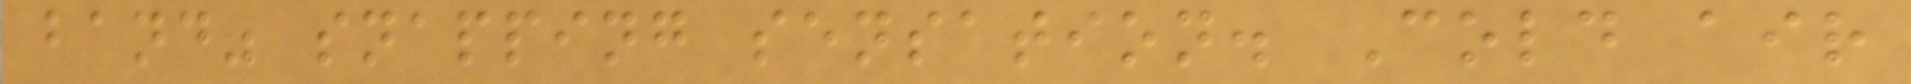band" snapping sensation. Cold air
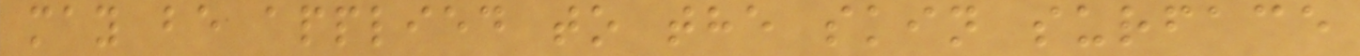may be applied to the skin surface
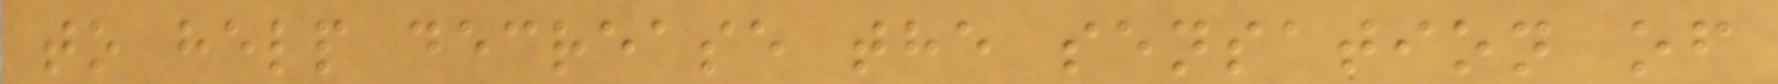to help decrease the sensation of
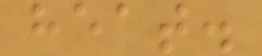heat.
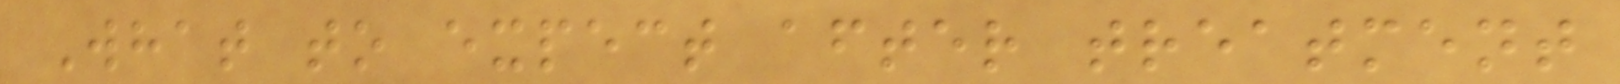What to expect after treatment
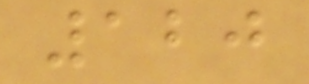120
